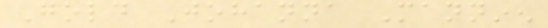Gold Johanna Manninen
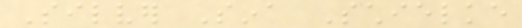Silver Sina Schielke
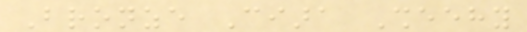Bronze Ciara Sheehy
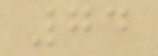74
